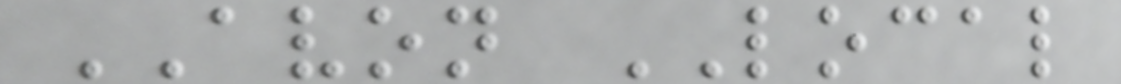AVON LOCAL
